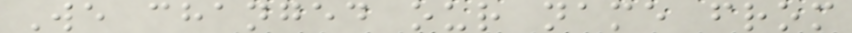We changed our name from
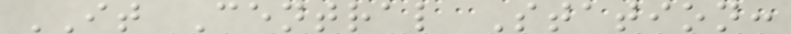IT Central Station:
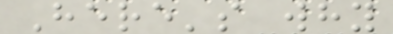Here's why
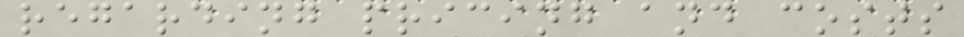regarding pricing and costs
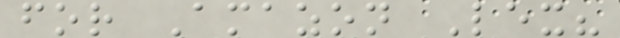for Amazon Lex?
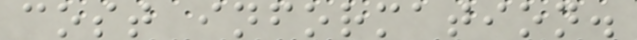cost information.
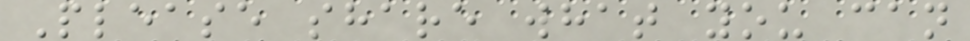Please share what you can
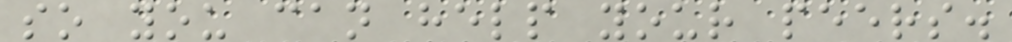so you can help your peers.
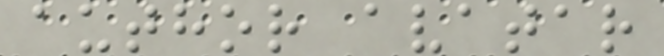author avatar
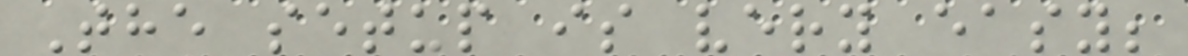The setup is very easy;
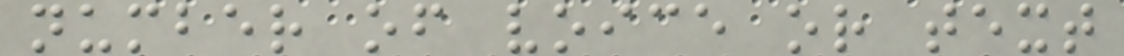number of voice or text
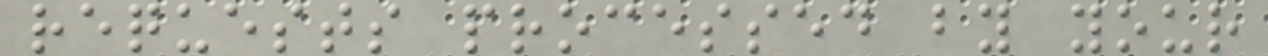requests processed by your
